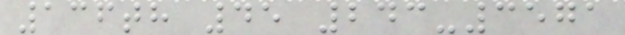136th 45 243-3571
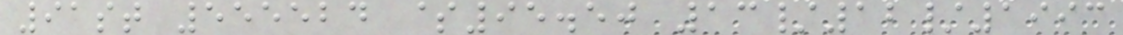91st 555524 $95.50 13/12/1993
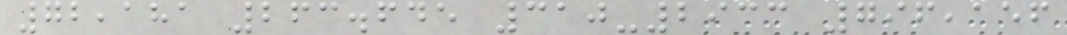72,181 263.645 310-2933 796,156
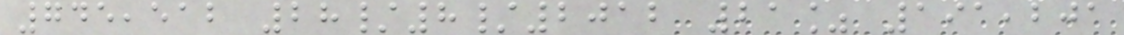745,512 28/8/2012 21% 191,201
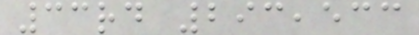33rd 293,533
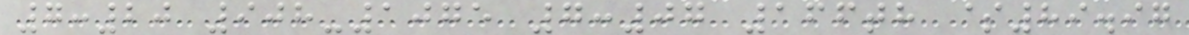7:20 908-1075 7:07 166th $89.97
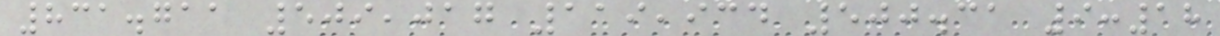831.711 509,017 119,934 500.31 9:18
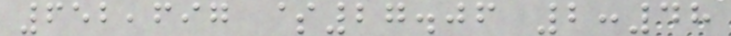652,697 $27.06 2:48
